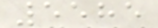5585
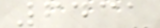6431
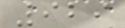929
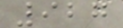927
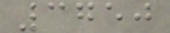3750
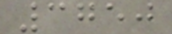3750
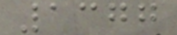1377
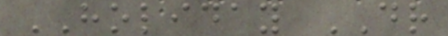HOLIDAY DR
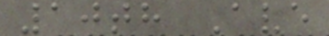10th Ave
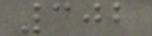302
